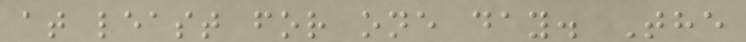at least for one day. The
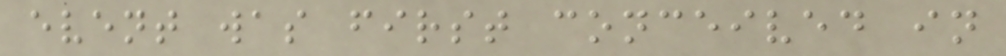event was first conceived in
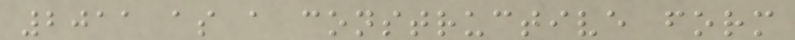2011 as a constructive form
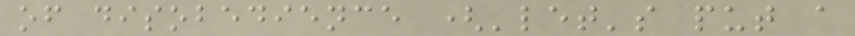of disobedience ('let's put a
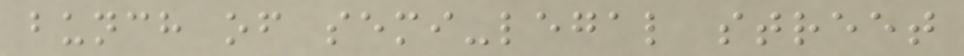bunch of semi-legal street
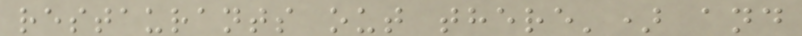restaurants out there') and
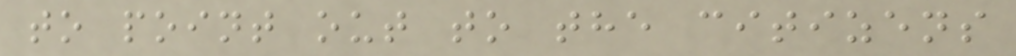to point out to the citizens
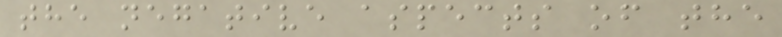the negative aspects of the
